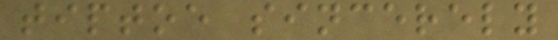tiptoe sincerely
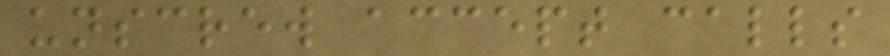unscrew accept calls
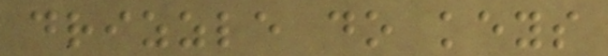drizzle do keys
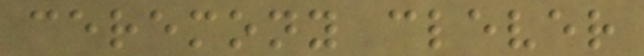ceremony clever
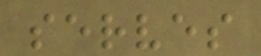serves
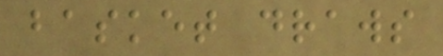basket draws
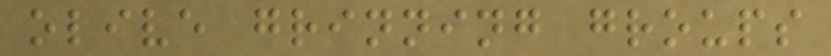olive grinning groups
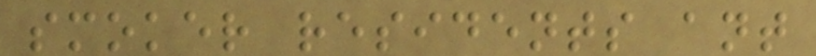smoker residents ant
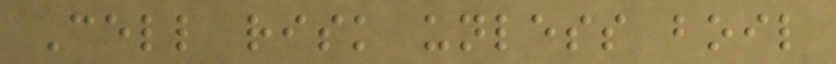Cell risk unless boil
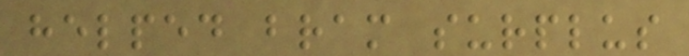helped bram surplus
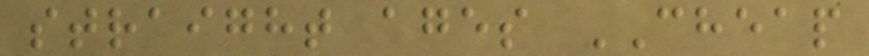straight ages CHEAP
